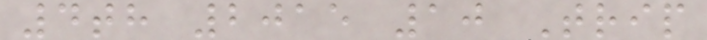4th 2015 10 Trip
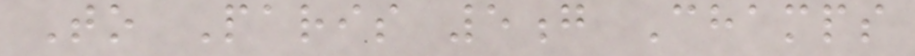To Paris 5g Champs
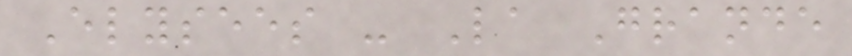Elysees - La Grande
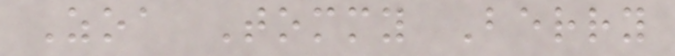Zoa Tommy Berry
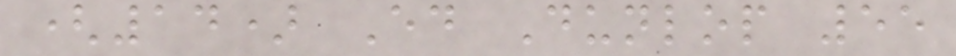(14) Ed Dunlop 55
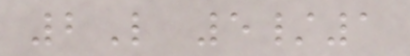2L 5/1
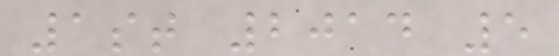1st 2014 5
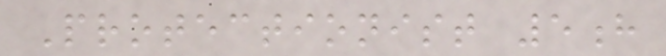Protectionist 5h
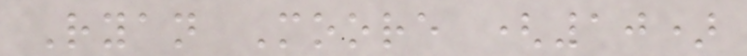Ryan Moore (10)
